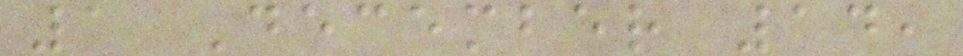1 December 14,
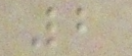2
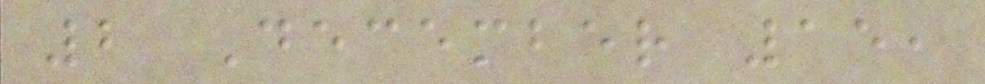2 December 15,
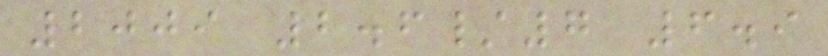2009 2.6/7 6.9
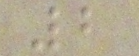2
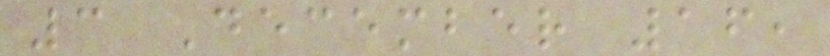3 December 16,
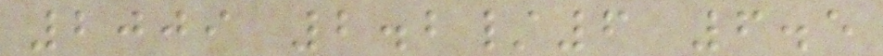2009 2.2/6 6.5
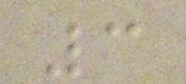3
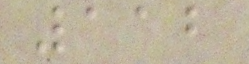112
